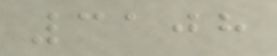3108
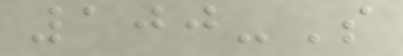100-S
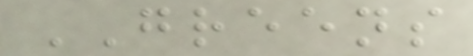GREENS
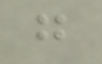g
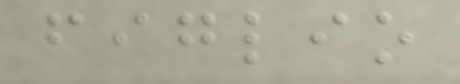figlio
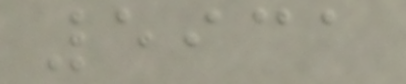5931
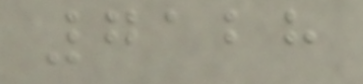7128
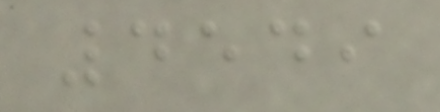4549
